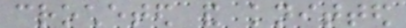crocheted and knitted
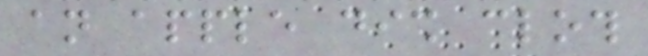an apple dish cloth
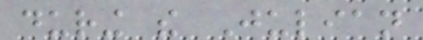during the Julian
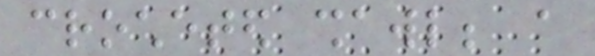crocheted shawl; a
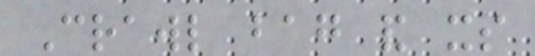Crawl bag and its
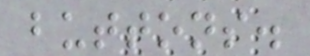buttons.
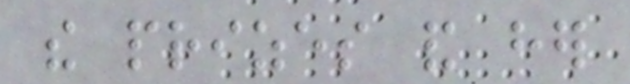the prizes and her
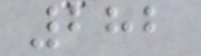282
